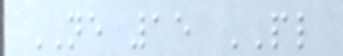NE 15 PL
